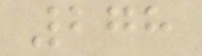278
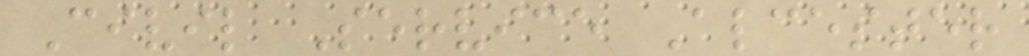Civil Service Alcester
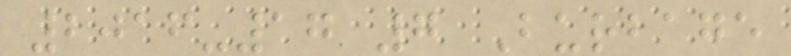2016-17 7 Burbage
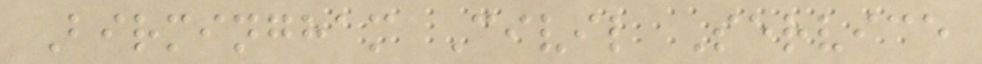Birmingham Civil Service
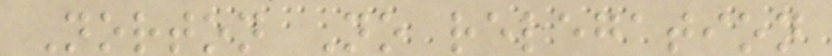Norton No relegation
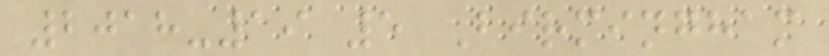2018-19 5 Birmingham
